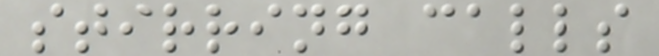stirring calls
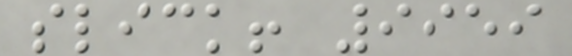slick! 9959
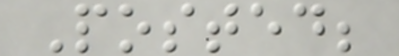Posted;
